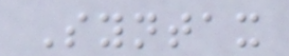Syntax
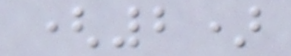(2)
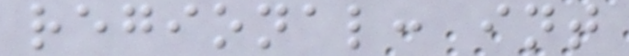regional: int
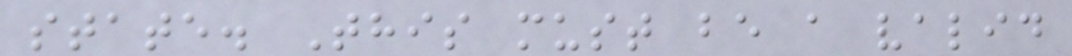state. This must be a valid
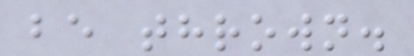be thrown.
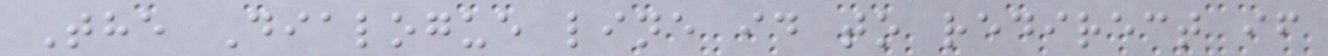The Dialogue line id to redirect if
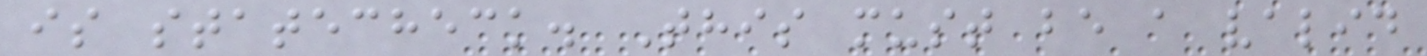is statecheck. This must be a valid
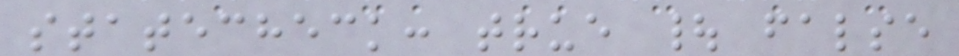statecheck: true | false
